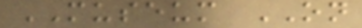MUSEUM ON
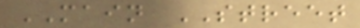MAIN STREET
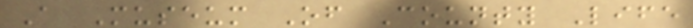A Museum Of County Life
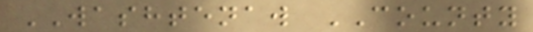WASHTENAW COUNTY
